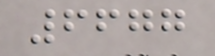6677
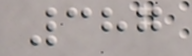387
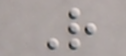R
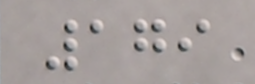179
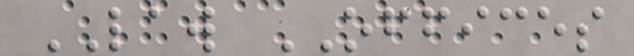LAW OFFICES
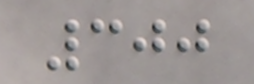300
